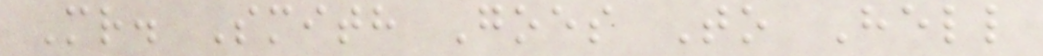Mr. Smith Goes To Hell
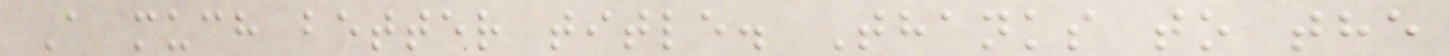A much better title. Thanks to the
